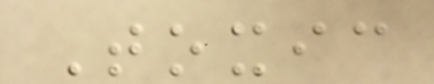Toxic
